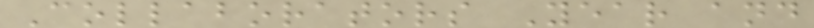Collaborators Year and
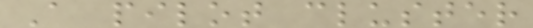A pilot cluster
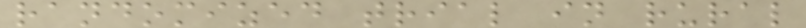randomized trial in rural
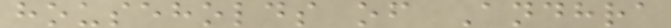households of Andhra
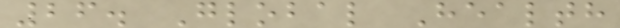26. Global Health
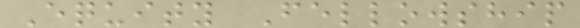Equity Fellowship
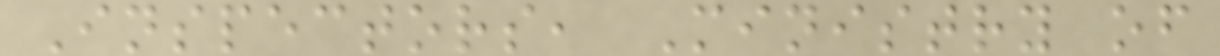Inspectors, Ministry of
